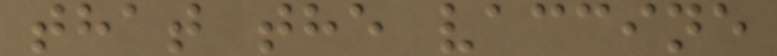that the vaccine
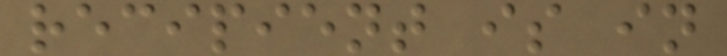recipient is in
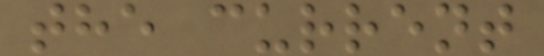the current
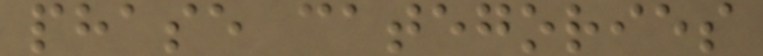phase categories
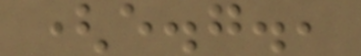(e.g.,
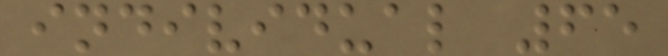individual 65
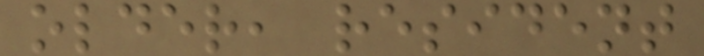older, resident
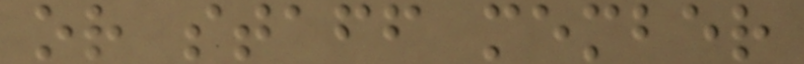or staff member
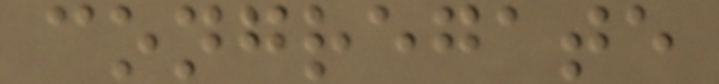congregate
